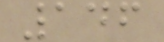146
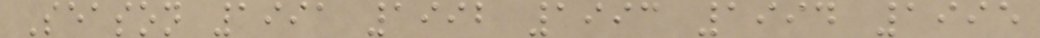Season 1991 1992 1993 1994 1995
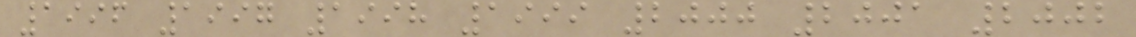1996 1997 1998 1999 2000 2001 2002
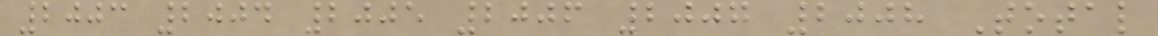2003 2004 2005 2006 2007 2008 Total
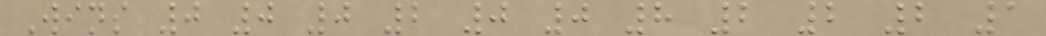Wins 0 0 0 2 0 0 8 2 2 2 1
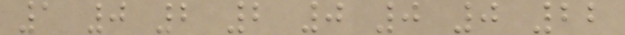1 0 2 2 0 0 0 22
